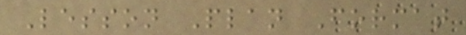Lesson Plan Format
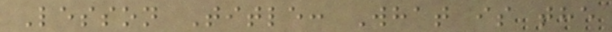Lesson Title: What is the
